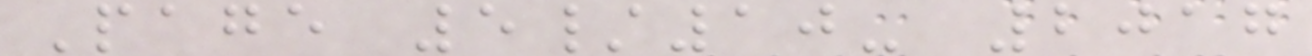Page 5/10- 2017
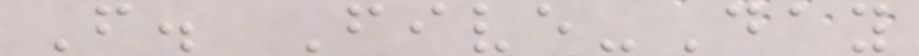F. Five-Day
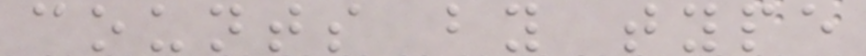counts by type
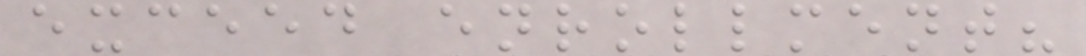exceed enrollment?
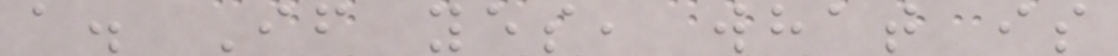a. If yes, what is
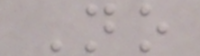No
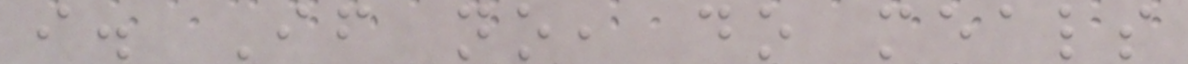i. If no, do meals
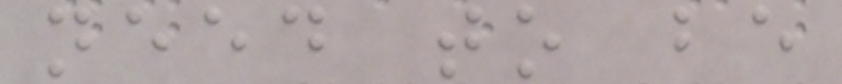need to be
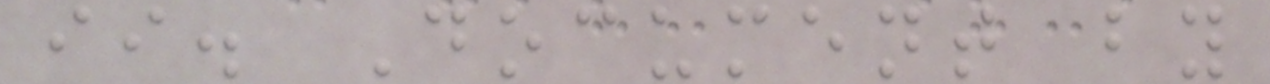ii. Document by
